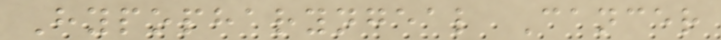Hypopharyngeal Cancer
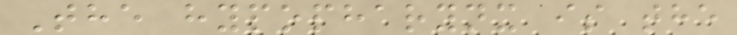The hypopharynx is the
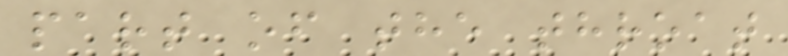part of the throat
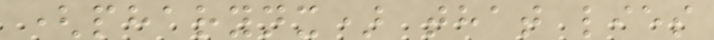(pharynx) that lies
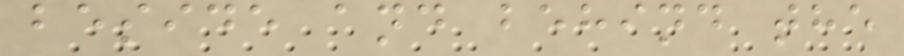beside and behind the
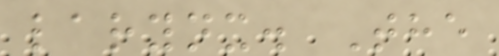larynx. The
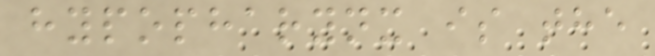hypopharynx is the
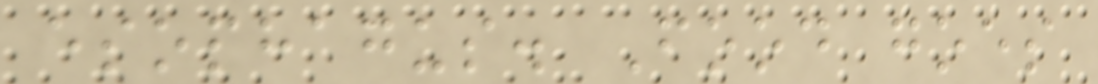esophagus. Food goes
